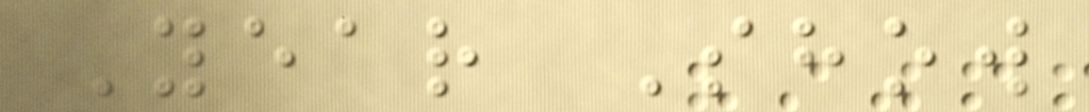Year Show
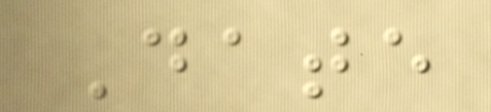Date
